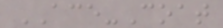ACE-Coat
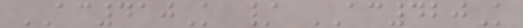AC410K / AC420K
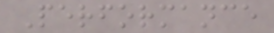Performance
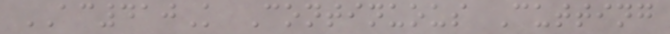AC410K Continuous Cutting
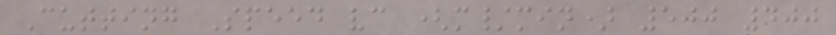Cutting Speed vc (m/min) 500 400
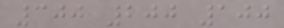300 200 100
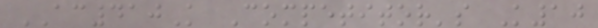AC410K Competitor's K10
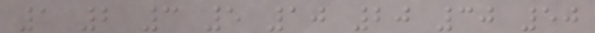1 2 3 5 10 20 30 50
